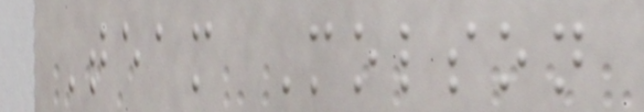Team Molson
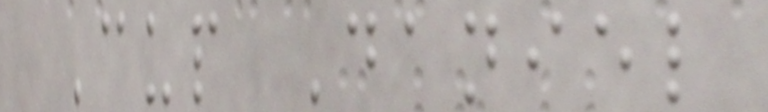Cup Daniel
